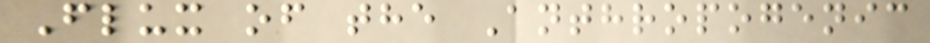Flux of the Anthropogenic
